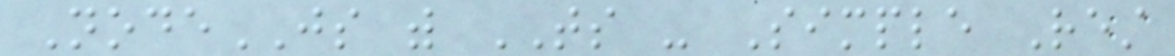NodeJS with TS - Simple Rest
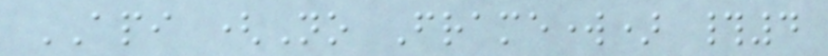API (No Framework) #4
